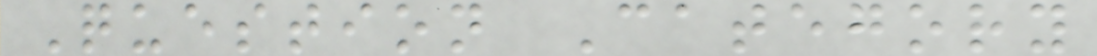Question Category
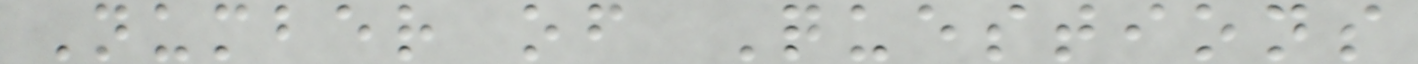Number of Questions
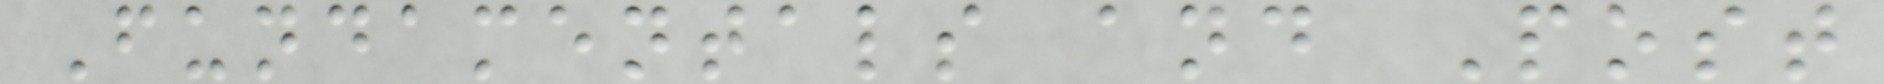Fundamentals and Post
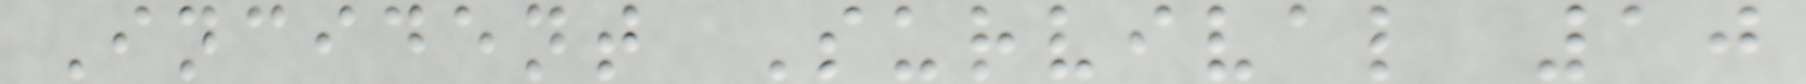Incident Survival 10
